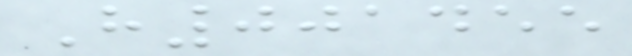H001455
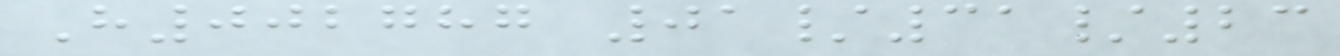H002787 01/31/23
